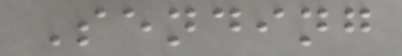Sending
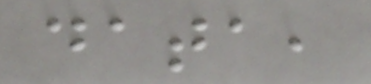data,
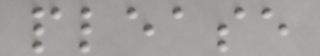please
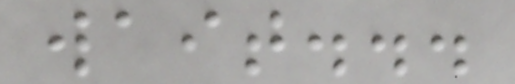wait...
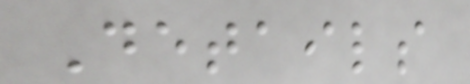Details
